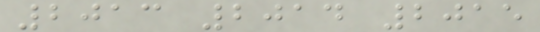2013 2014 2015
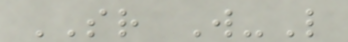SR W-L
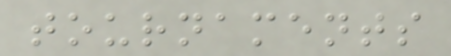tournaments
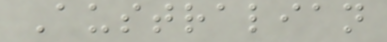Australian
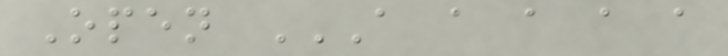Open A A A A A
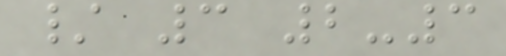/ 3 2-3
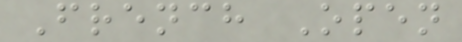French Open
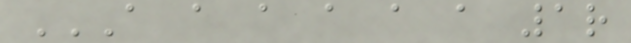A A A A A A 1R
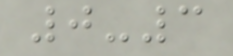0-3
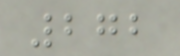272
